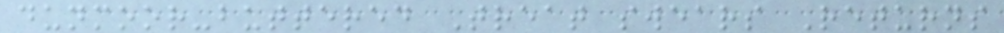dunmoor-buttered Treat swears Returns
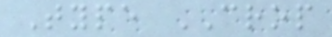Type CROP
